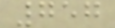757
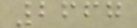2667
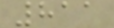811
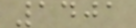1401
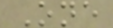One
